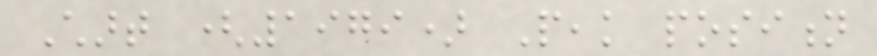Chart (1979) Peak position
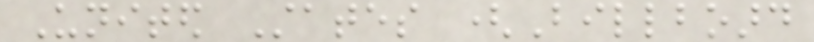United States (Billboard
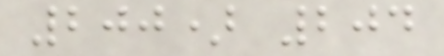200) 204
